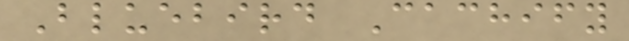Bluebird Cachify
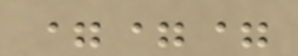===
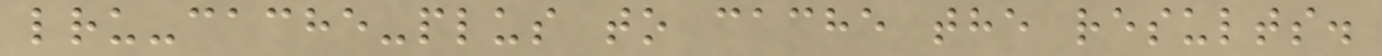lru-cache-plus to cache the results.
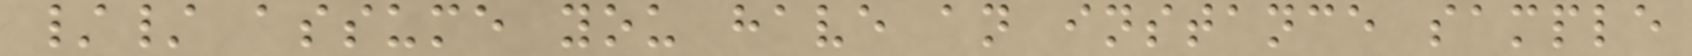// assume you have an instance sample
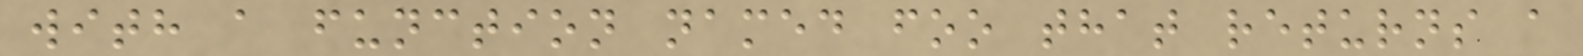with a function named foo that returns a
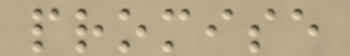promise
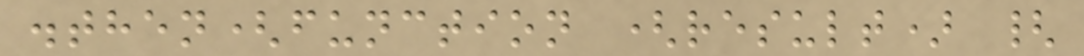.then(function (result) {
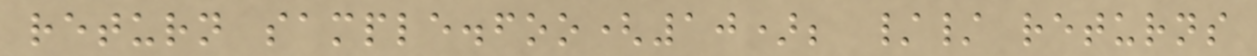return sample.foo(10); // returns
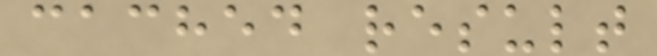cached result
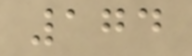174
